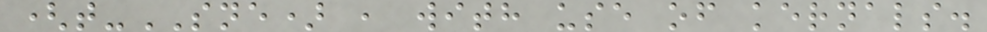(t-SNE) , with use of kernals.
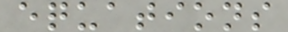equations
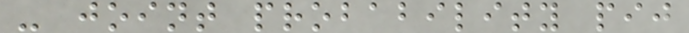- joint probability pij
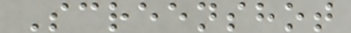Screenshot
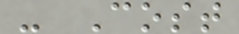- Cost
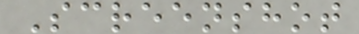Screenshot
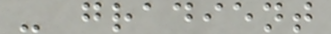- gradient
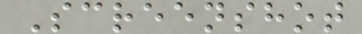Screenshot
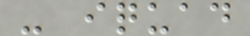- iquad
